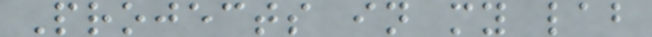Projects in my lab
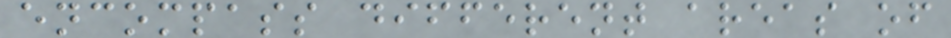encompass different areas of
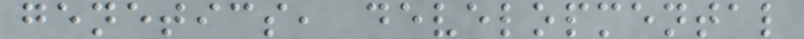genetics, developmental
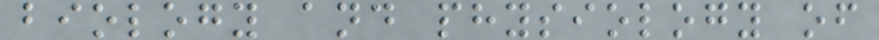biology and physiology of
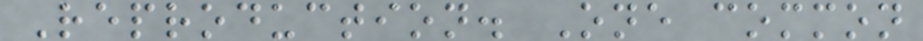Reproduction. One common
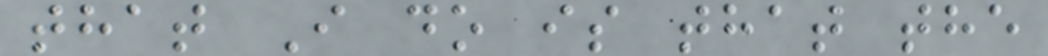that I do is that the
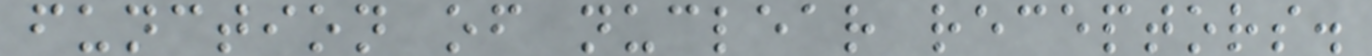function of nuclear receptors.
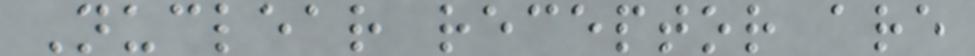Nuclear receptor are
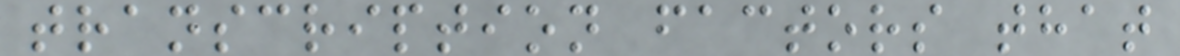transcription factors that
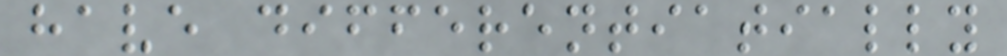have differentiatially
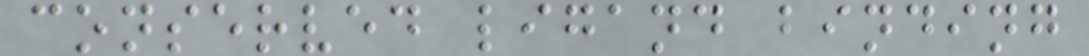conserved ligand binding
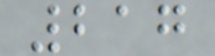217
